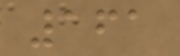161
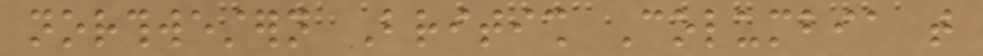northwestern British Columbia that
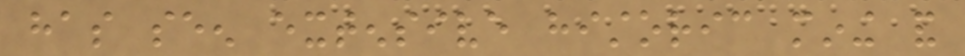has seen extensive historic mining and
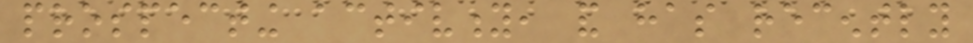prospecting activity, and has recently
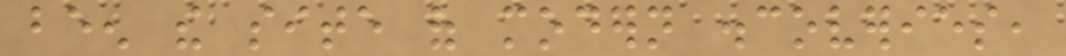been the site of modern discoveries,
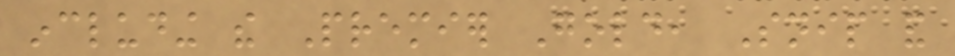including the Premier Gold, Snip and
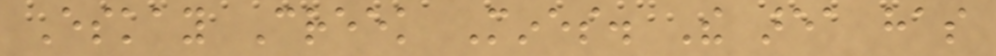Eskay Creek Mines. The area has
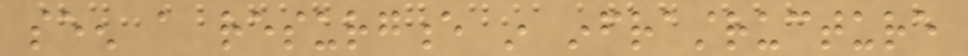seen a resurgence in infrastructure
